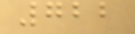722
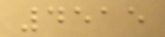4515
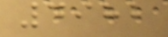4982
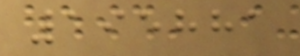195881
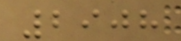2908
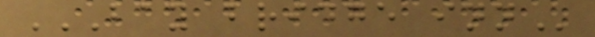BAY BRIDGE INN
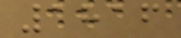1816
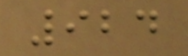924
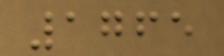1765
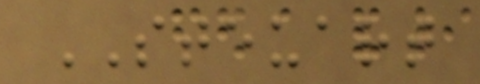STEUART
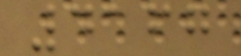4167
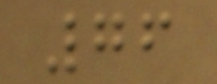76
